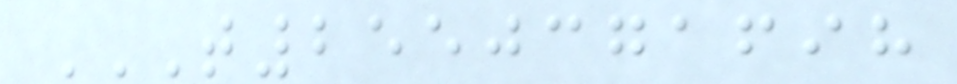T2550371698
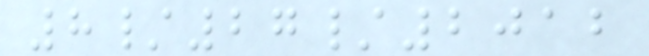8/27/2012
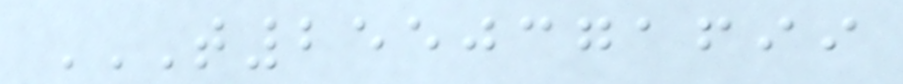T2550371699
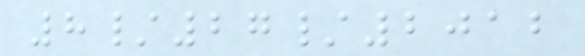8/27/2012
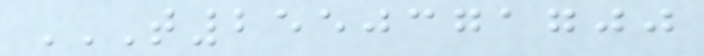T2550371700
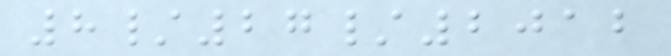8/27/2012
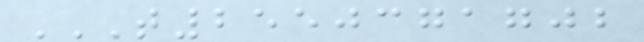T2550371702
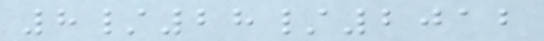8/28/2012
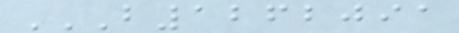B1262091
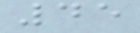45
